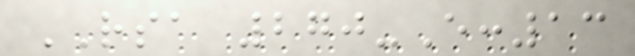RSA 270-E:13
